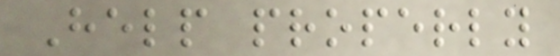Help properly
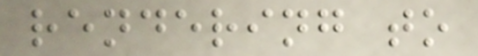rendering to
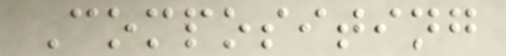Compositing
